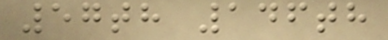57th 146th
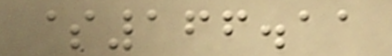$166.11
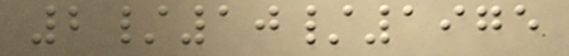2/10/1975
